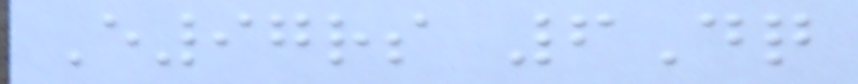E97rs 6Dq
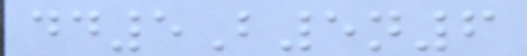dd5B5n6
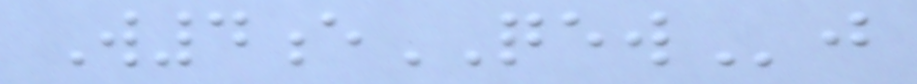W4eQEWj
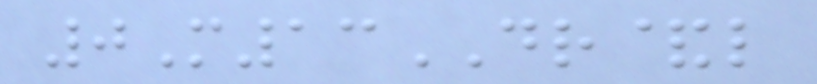0M13DR&l
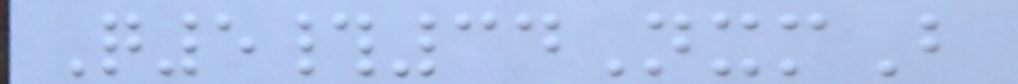Q5#34NxmB
